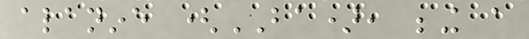alanine (BA), being a
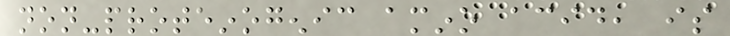non-proteinogenic amino acid, is
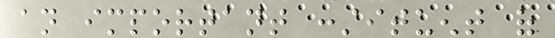an important constituent of
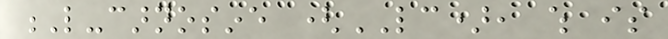L-carnosine (LC), which is
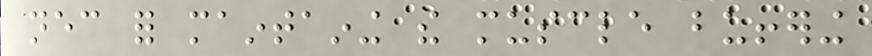necessary for maintaining the muscle buffering
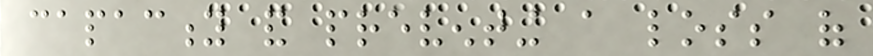capacity and preventing a loss of
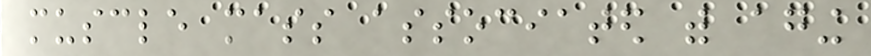muscle mass associated with aging
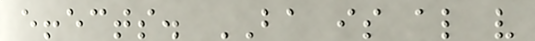effects. BA is also very
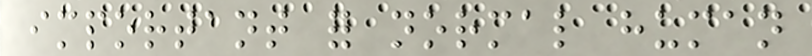important for normal human
